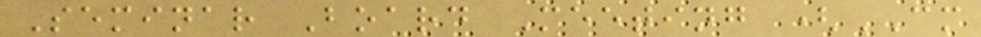Seminar Board Meeting (CM
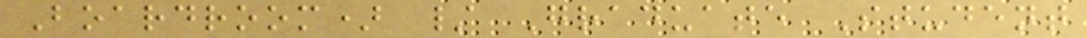Boardroom) / Graduate Student
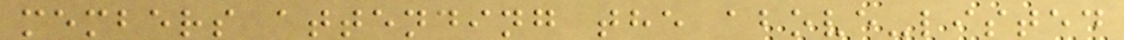members attending the above-listed
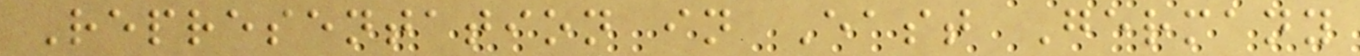Representation in East Germany
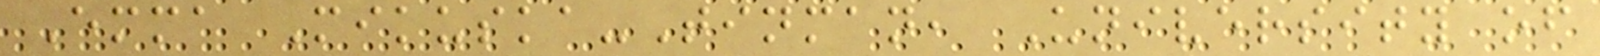Emma Mikuska-Tinman, University of
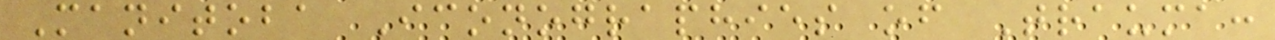Manitoba Iconographies of Trauma:
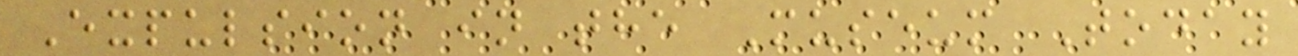Expulsion in the Museum Today
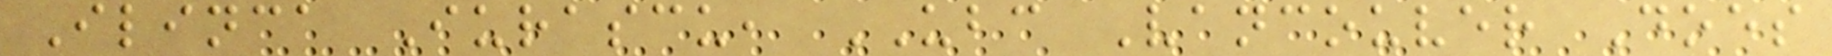Ilinca Iurascu, UBC Vancouver Does
